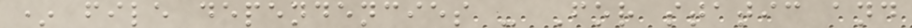* file dependencies - For static and
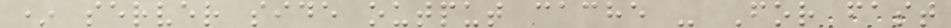* server side output cache - For fast
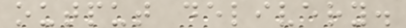output delivery.
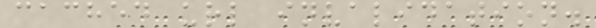cached url invalidation.
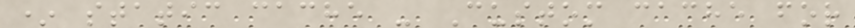* static cache - Custom cache for
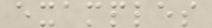examples
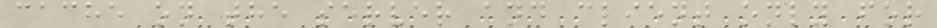cache on the server and client only for
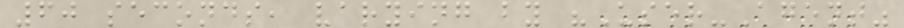60 seconds, varying by "User-Agent"
